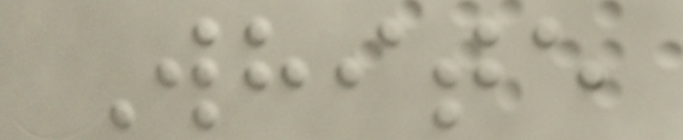White
